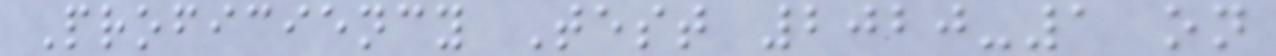Proficiency Test 2020-1 on
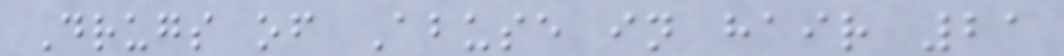Drugs of Abuse in hair 21
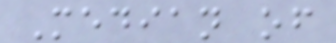Median of
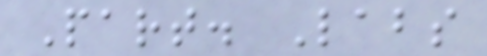Part. Labs
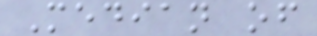Median of
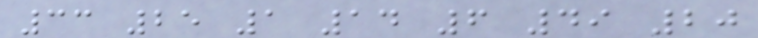33 25 1 14 6 49 20
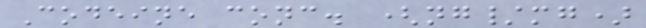Codeine conc. (ng/mg)
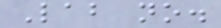Lab no.
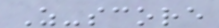Z-score
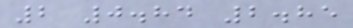2 0.84 2.85
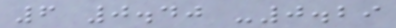6 0.40 -0.29
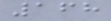168
